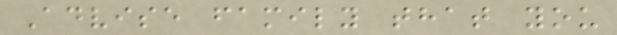Advise family that you
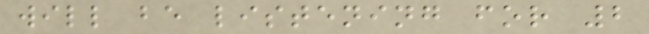will be listening for 2
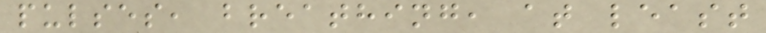pulses, breathing, at least
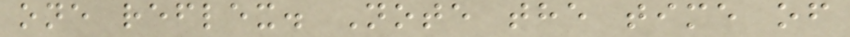one reflex. Note the time of
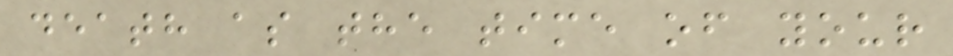death as the time of your
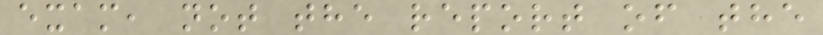exam, not the report of the
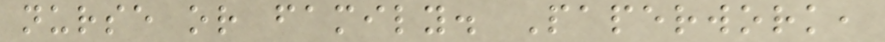nurse or family. Paperwork,
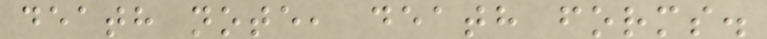death note, death forms.
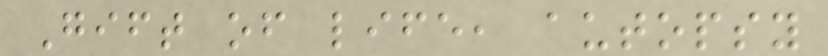Gift of life, autopsy
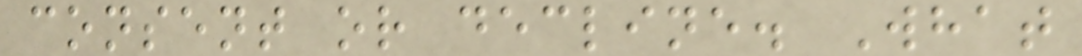consent or decline. What
